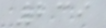239
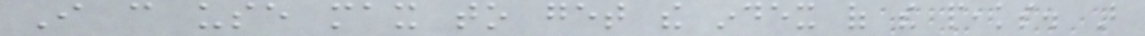I can use max to get the index of the peaks. But
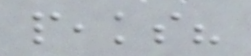peaks?
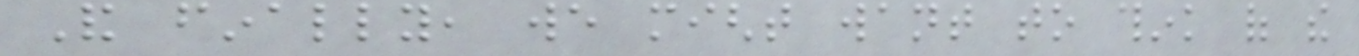And finally, we might want to think of the
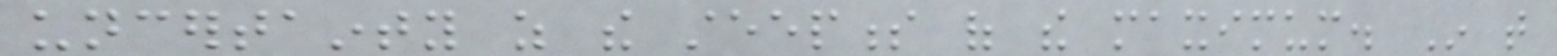uncertainty as the steepness of the maximum. In that
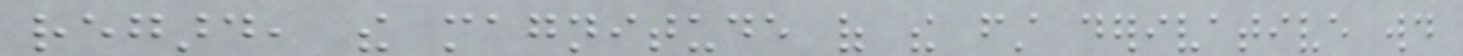regard, the magnitude of the first derivative would
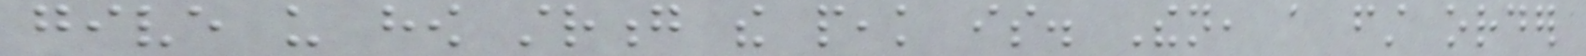give us how strong the peak is. Then, a first order
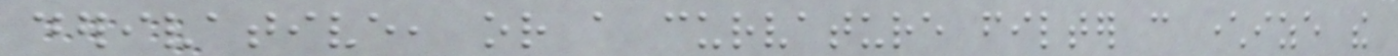derivative, or a curvature filter can characterize the
